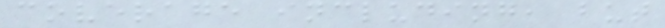coverage including, but
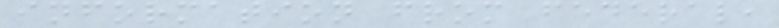information from federal,
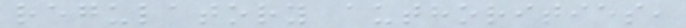regulatory authorities,
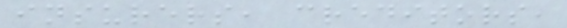insurers, creditors,
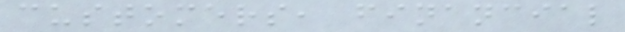customers, financial
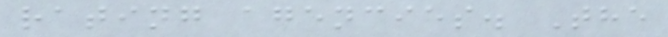rating agencies. The
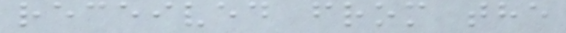received from the
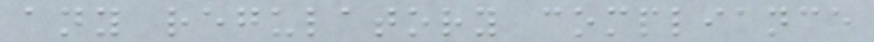any regulatory compliance
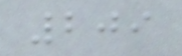209
